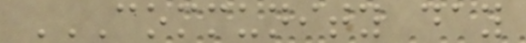COMMUNITY DAY
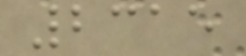2315
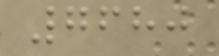7680
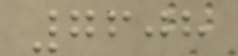7608
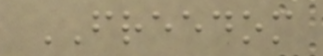FREEDOM
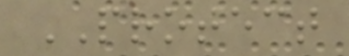PROTECT
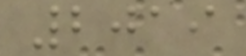2019
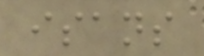isans
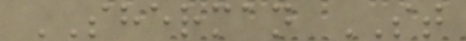SHERMAN ST
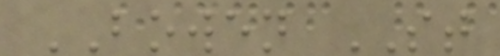BOWEN ST
